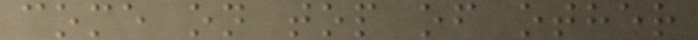come on top of other
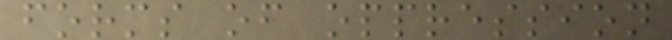forms of oppression
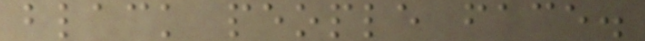black people face.
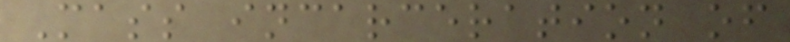Mass incarceration of
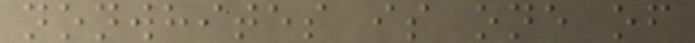nonwhites is one of
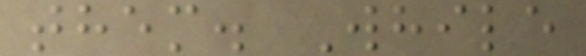them. While
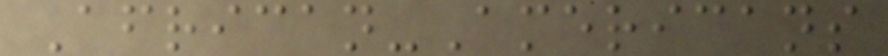African-Americans
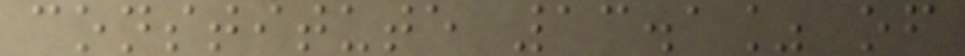constitute 13.1% of
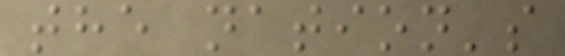the nation's
